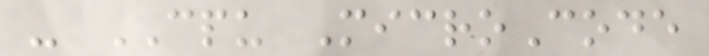- CPU MicroCode
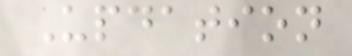Updation
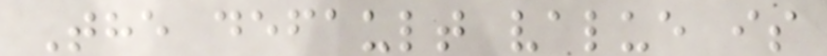The default value is
